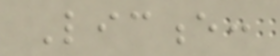Licence:
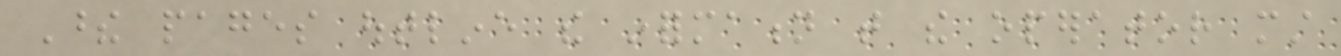These pages outline the information that the operator must
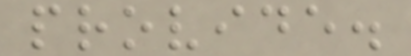provide.
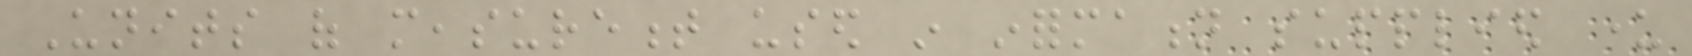Units of measurement used in information supplied under
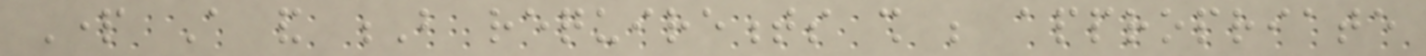Part A and B requirements shall be appropriate
